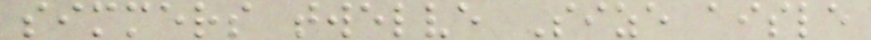simmers twelve Size aisle
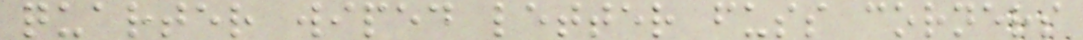quarter wiped letter fuss corners
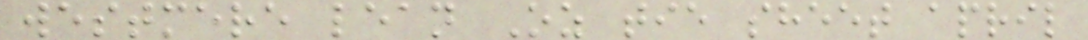westmere lean Oz tie sheet april
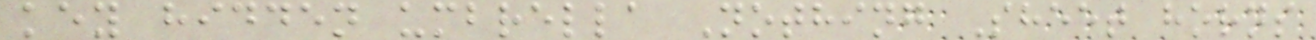key hidden umbrella Nothing Sheet horns
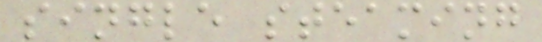single steaming
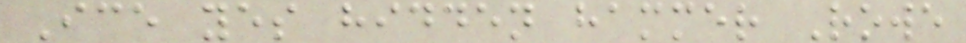Ice yes hidden hammer Rowe
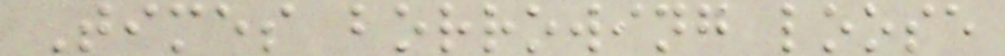Times borrowing loose
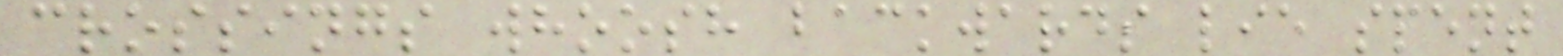crossings whoosh backwards lie spent
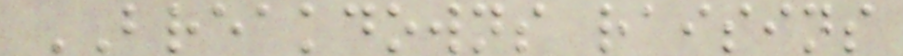BREAKDOWNS raisins
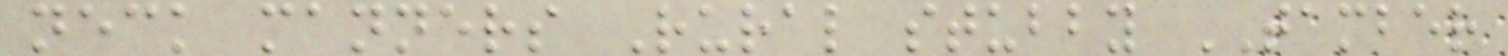neck manners Rural stubby TAMBER
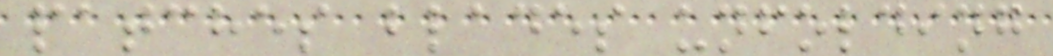patches blades unfolding
